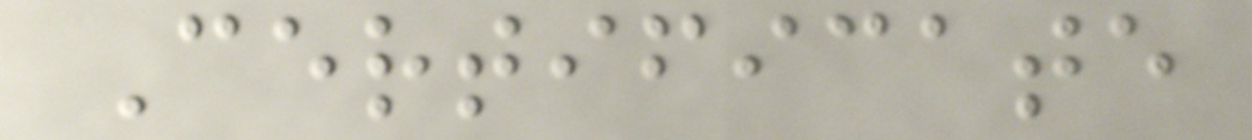Certificate
